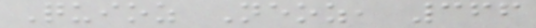Quioz Neoz, 366
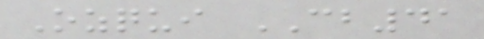Ozqui CB41
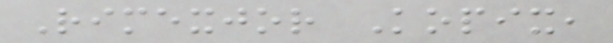Rimexjor Kopix,
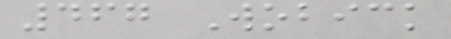467 Wobick
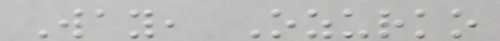Way, Ozurko
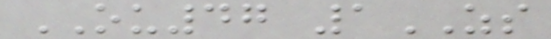OU47 1ZS
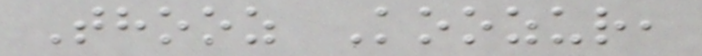Thooz Koozur,
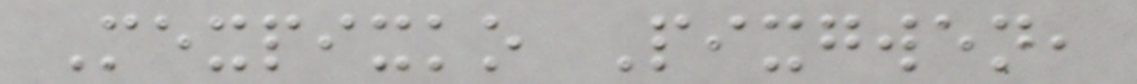Mexpixko Pixgwen,
